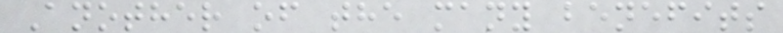Another of the many benefits
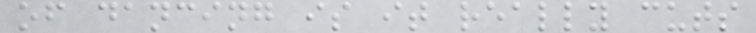of dancing is it really cuts
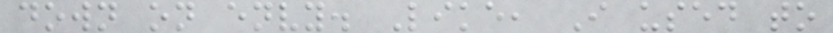down on envy. Like, I used to
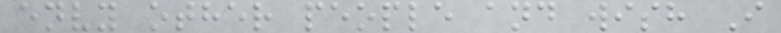envy other people and wish I
